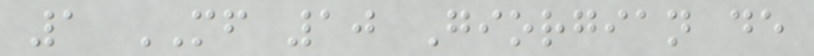1 MF 10 Giorgian de
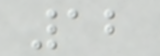12
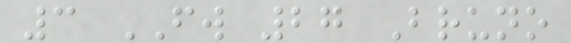3 FW 27 Bruno
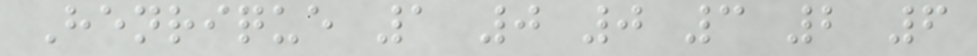Henrique 1 0 0 3 2 6
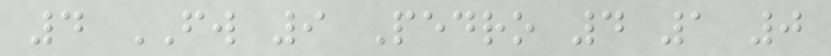4 FW 9 Pedro 4 1 0
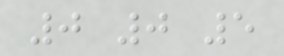0 0 5
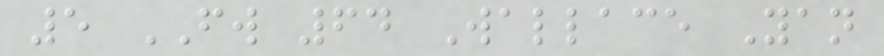5 FW 64 Wallace Yan
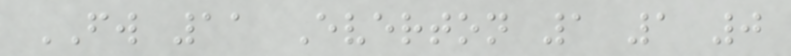FW 11 Everton 1 1 0
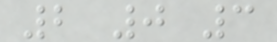2 0 3
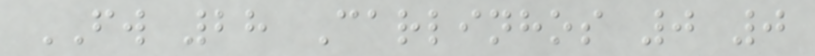FW 28 Carlinhos 0 0
